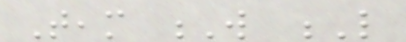Team W L
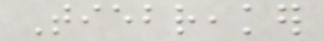Tiebreaker
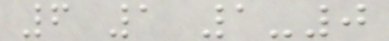6 1 1-0
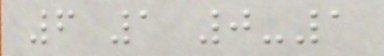6 1 0-1
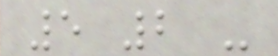5 2 -
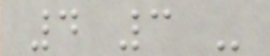4 3 -
